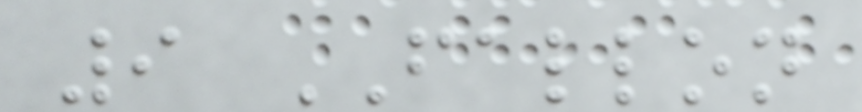9 FALLON
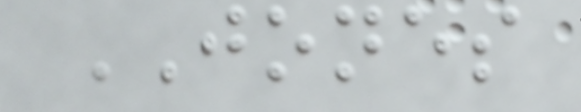JONES
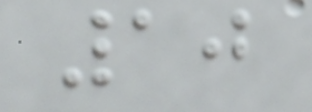10
